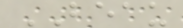BEAU
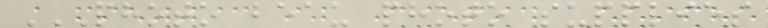PHOTO BEAU PHOTO SUPPLIES
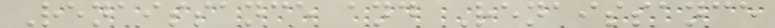Renaissance and Renaissance
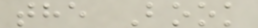the Book
